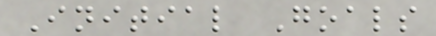Initial Goals
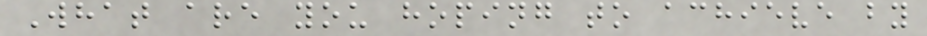What are you hoping to achieve by
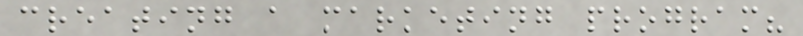creating a marketing program?
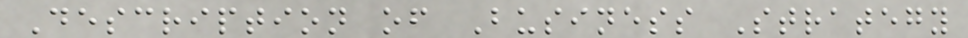Description of Business Strategy
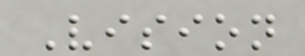Vision
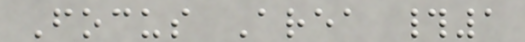Focus Area #1
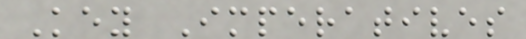Key Imperatives
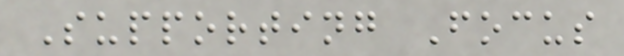Supporting Focus
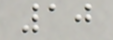10
